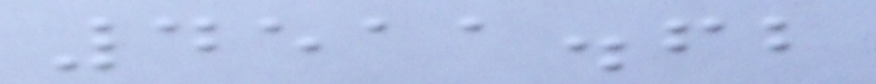4511.62
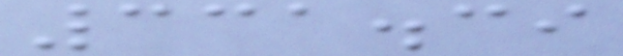331.39
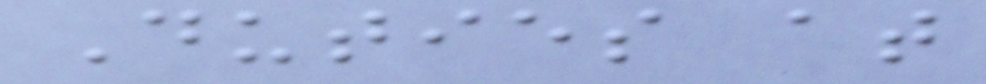Duties at
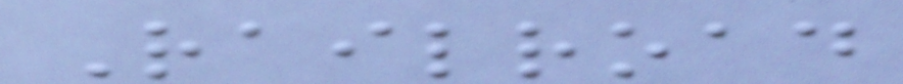Railroad
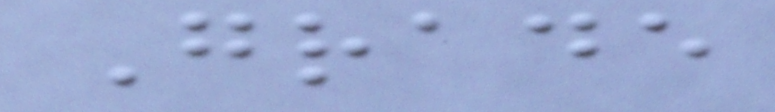Grade
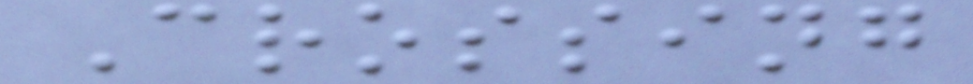Crossing
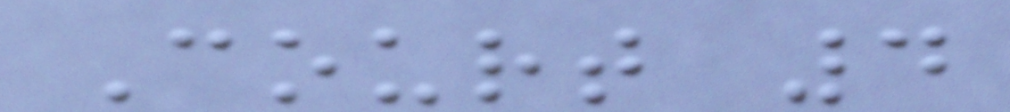Court 4
